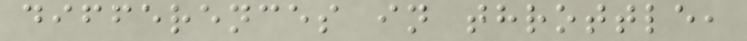differences in throttle,
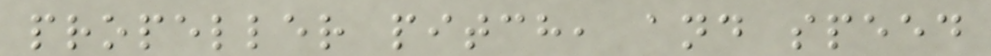propeller pitch, and speed
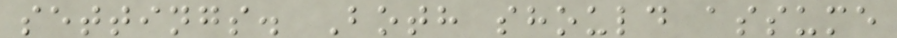settings. Both should assume
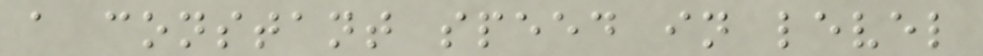a constant speed in level
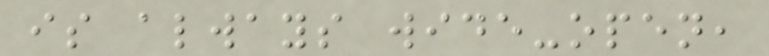is always wide-open,
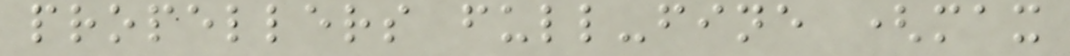propellers full-fine (max
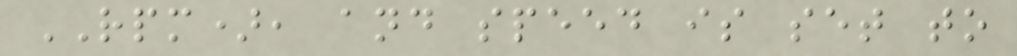RPM), and speed is set to
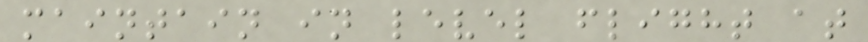maintain in level flight at
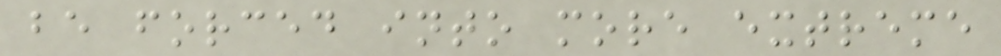be forced into more extreme
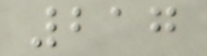217
